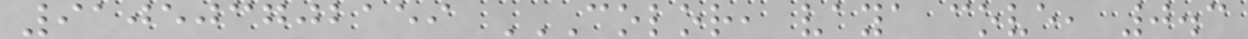910503702159 COLOR, VAYA COVE, 0.3
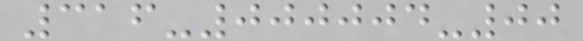316-000004-00
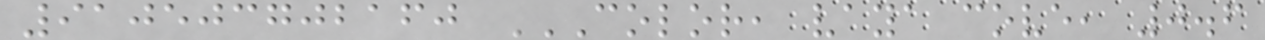910503702160 COLOR, VAYA COVE, 0.6
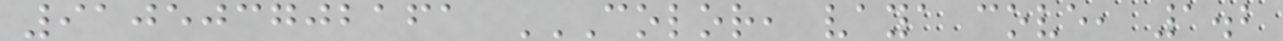910503702161 COLOR, VAYA COVE, 1.2
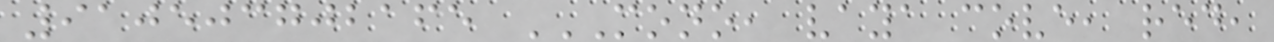910503702165 MONO, VAYA COVE, RED,
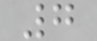7
